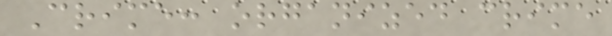Crime: organized crime
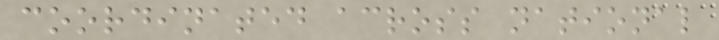coordinated across national
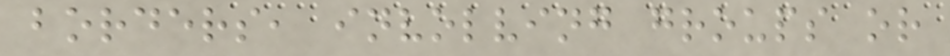borders, involving groups or
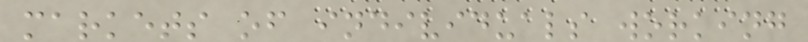markets of individuals working
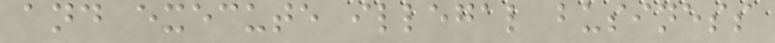and execute illegal business
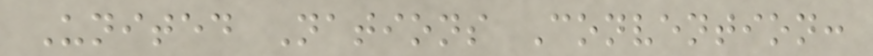United Nations Convention:
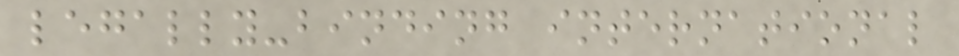legally-binding international
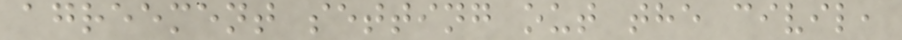agreement setting out the civil,
